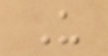U
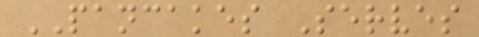PANCAKES Serves
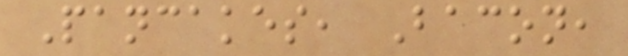Pancakes, Bacon,
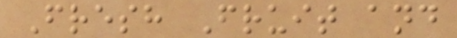Fresh Fruit and
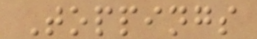Toppings
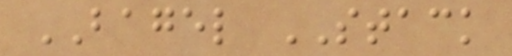BAGEL STACK
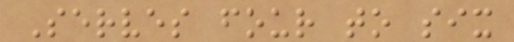Serves four to six
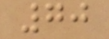70
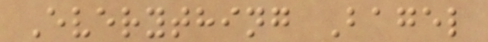Everything Bagel
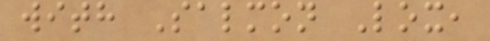with Salmon Lox,
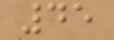45
